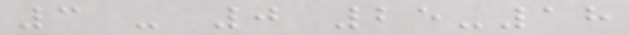3 - 0 25-18
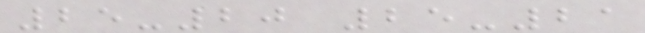25-20 25-21
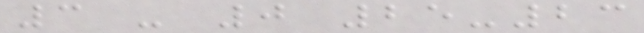3 - 0 25-23
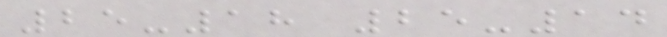25-18 25-14
